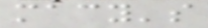macy's
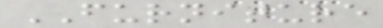FURNITURE
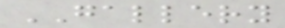GALLERY
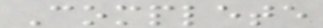Complete
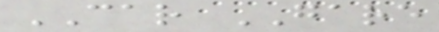CAR GARE
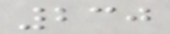230
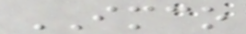IMCO
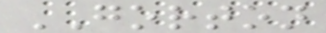GORTON
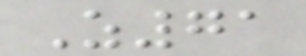Z71
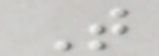T
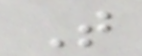T
